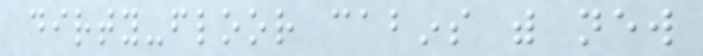dirty-floor cabins with new
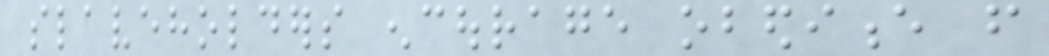slaveholders encourage obedience from
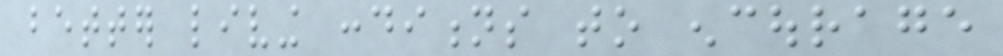better living conditions to encourage
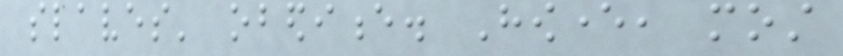slaves' obedience. However, most
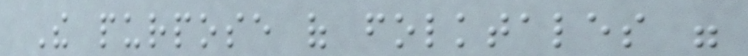The purpose of folktales were
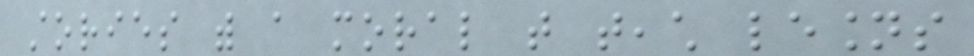stories with a moral that teach lesions
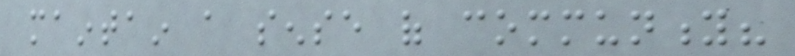maintain a sense of community?
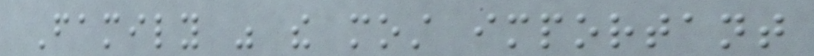Family was the most important
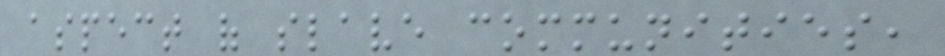aspect of slave communities,
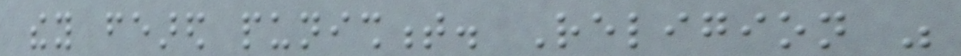they feared punishment. Religion was
